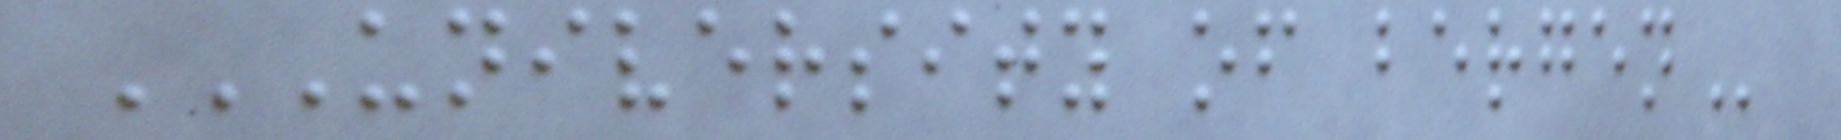UNIVERSITY OF BERGEN
